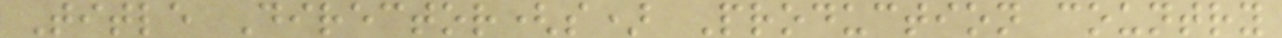Title Director(s) Production country
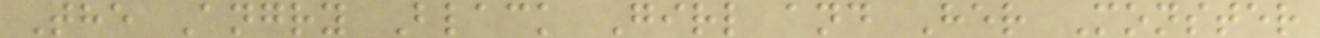The Angry Black Girl and Her Monster
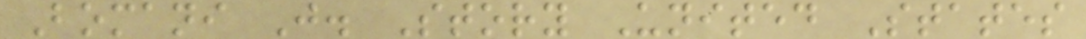Bomani J. Story United States
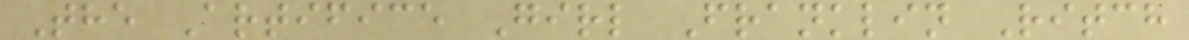The Artifice Girl Franklin Ritch
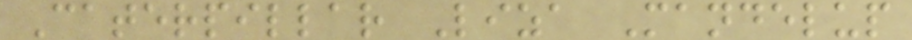Caterpillar Liza Mandelup
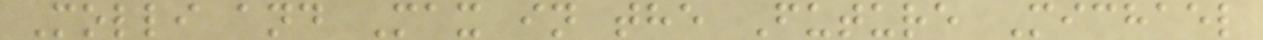Molli and Max in the Future Michael
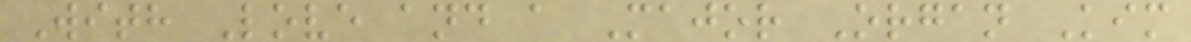With Love and a Major Organ Kim
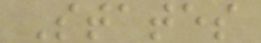States
